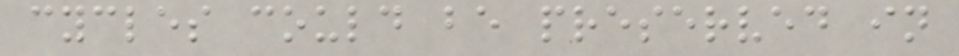cycles could be preserved in
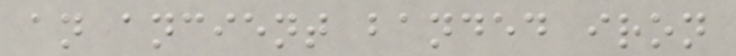an ancient banded iron
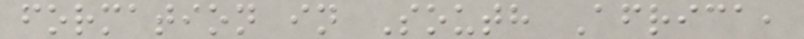formation in South Africa,
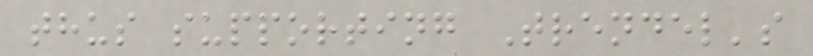thus supporting Trendel's
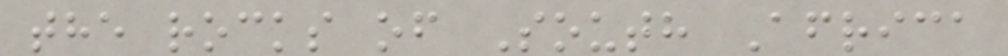the rocks of South Africa
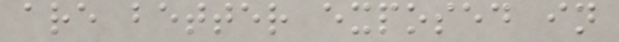are better exposed in
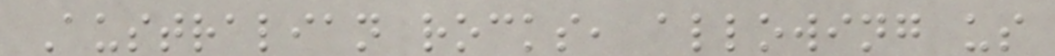Australian rocks, allowing us
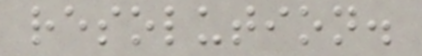resolution.
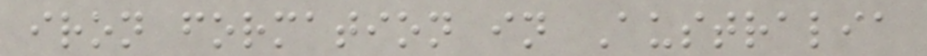iron formation in Australia
